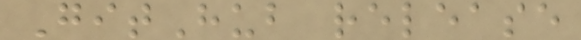GitHub release
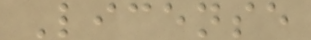License
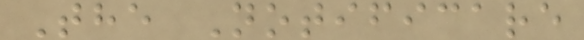The Notificare
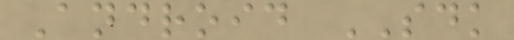Android SDK
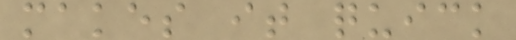makes it quick
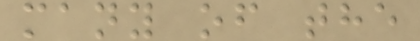many of the
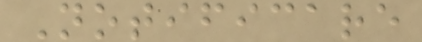Notificare
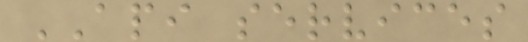API services
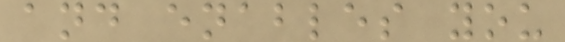and enables you
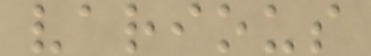various
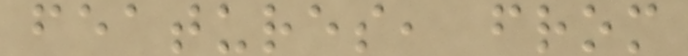features, from
